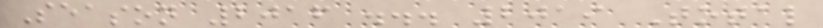Season 2016 ... 2019 Total
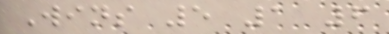Wins 5 1 6
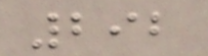292
